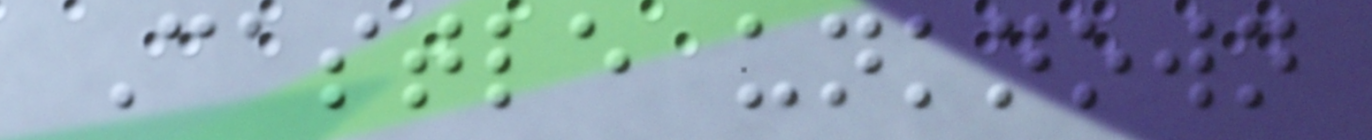Castle unknown
